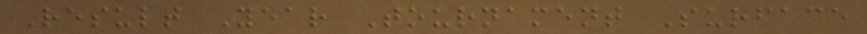Result Year Tournament Surface
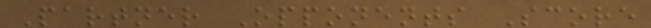Partner Opponents Score
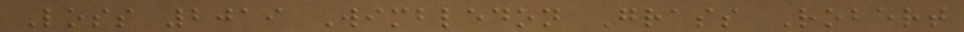Loss 2019 Wimbledon Grass Robert
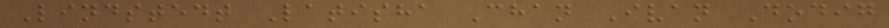Lindstedt Latisha Chan Ivan Dodig
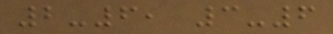2-6, 3-6
